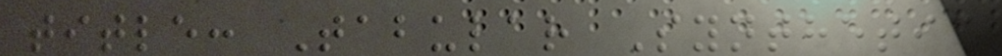title: Tabular Synthetic
